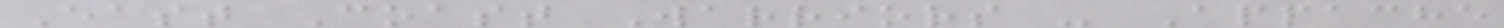East Coast Warriors - Appache
